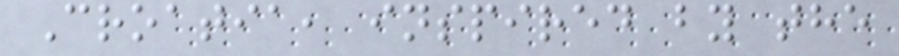Croatia, inspired by the
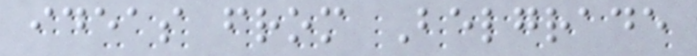ideas from Belgrade
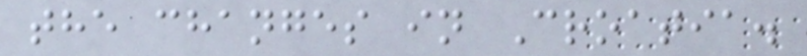the changes in Croatia.
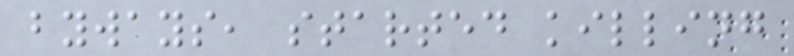byways, started killing
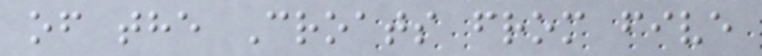of the Croats from five
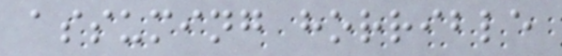assuming horrible
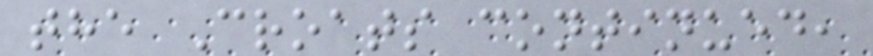the Croats continued,
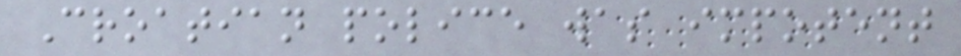Croatian police was impotent
